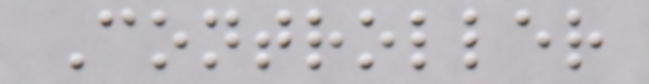Controller
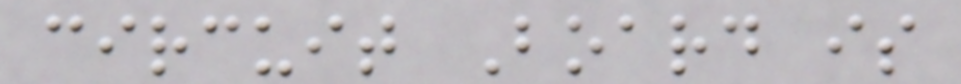circuit Board is
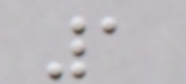1
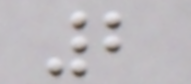2
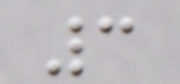3
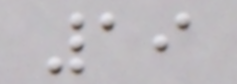19
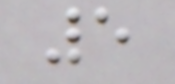5
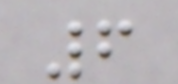6
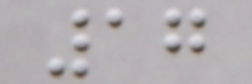17
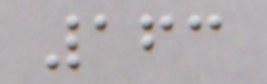163
